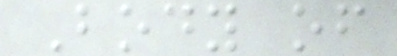Body of
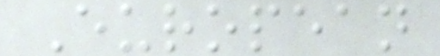European
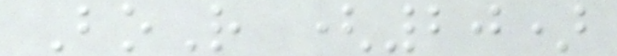BoR (20)
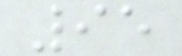95
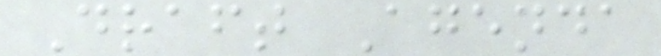Draft Agenda
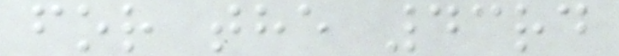for the 43rd
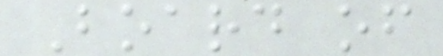Board of
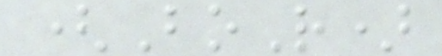(BoR)
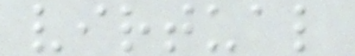virtual
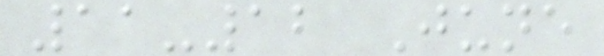11-12 June
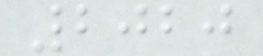2020
